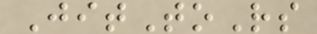JitToRs
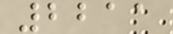2211
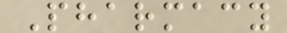Pharmacy
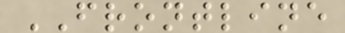FRONTLINE
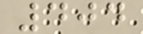404
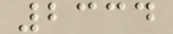2334
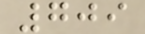709
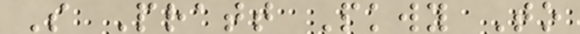S Pratt Pkwy To
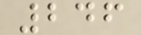246
